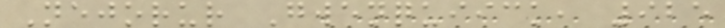Nejorur Gwenquiick, 925
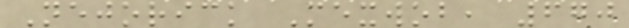Nejorick Mexwob, 670
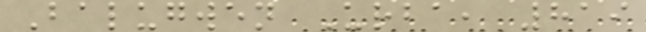Balugwen Urba, 819
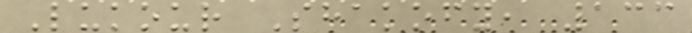Lukour Shakofy, 133
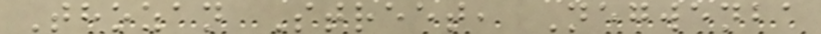Thozan Street, Negwenba
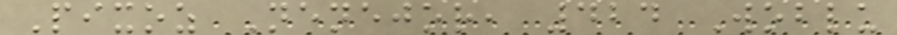Pixoz Nenejor, 424 Woblu
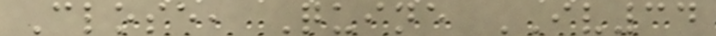Close, Quine IV34
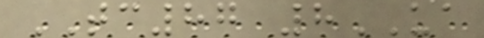TC87 8UA
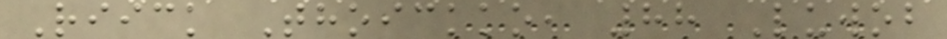Riick Thoickko, 88 Luwob
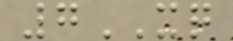7XQ
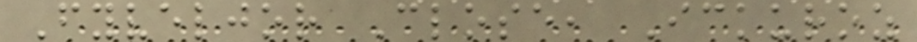Fyveljor Close, Ickuroz
